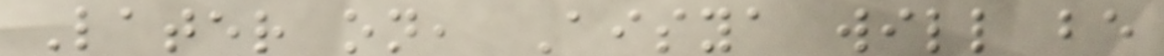Later on, Aisya will be
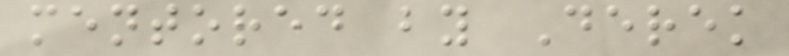mentored by Derek
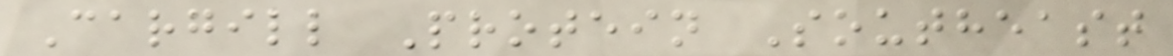Cargill Protein Southeast
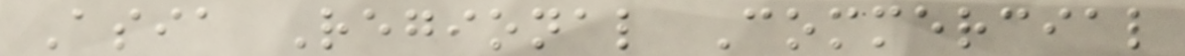Asia Regional Commercial
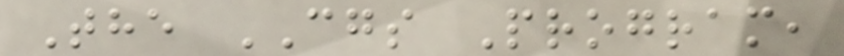The CGS Program,
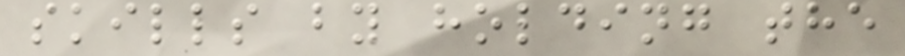skills by holding the
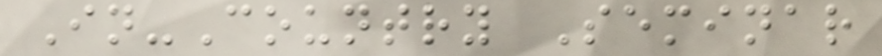In-Country Seminar
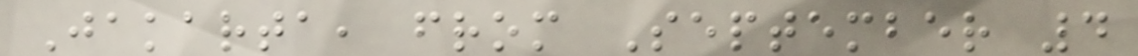Jakarta, from September 4
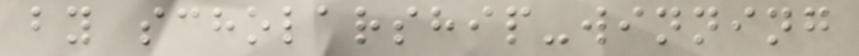by scholarship-winning
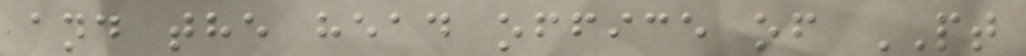and the head office of PT
